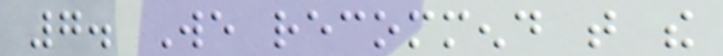7. We recommend that the
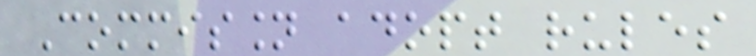Commission adopt rules
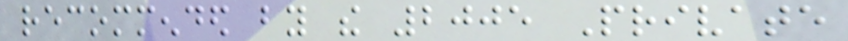recommended by the 2005 Private
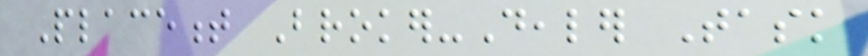Placement Broker-Dealer Task
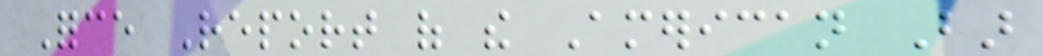Force Report of the American Bar
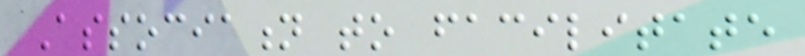Association to facilitate
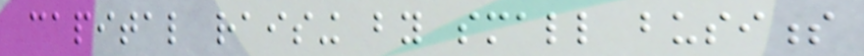capital raising by small business
